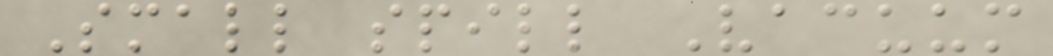Small spill Vacuum
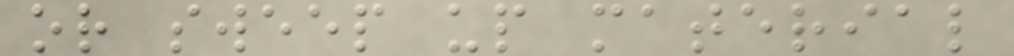or sweep up material
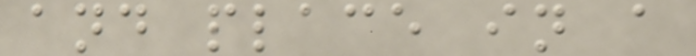and place in a
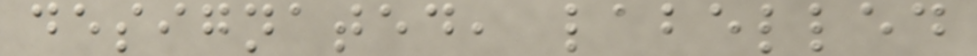designated, labelled
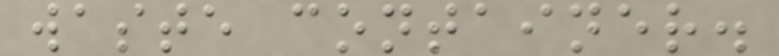waste container.
